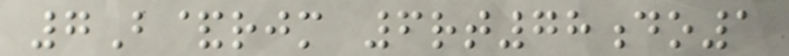7B&rjm 6rt78do1
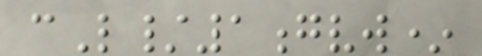cL/1gvw*
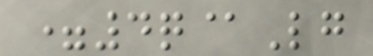=4q@Lg
